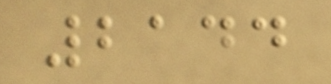2144
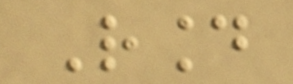Round
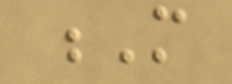M
